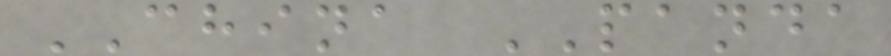CHINA PANDA
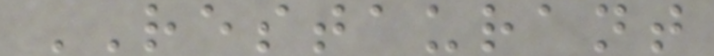RESTAURANT
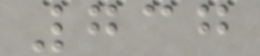737
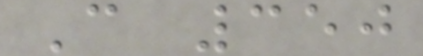C 350
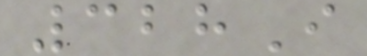328I
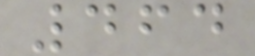464
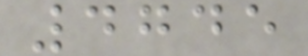4745
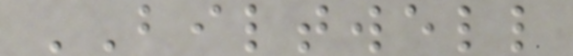BILTWELL
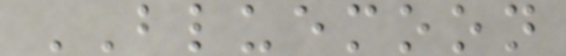BLUEMOON
